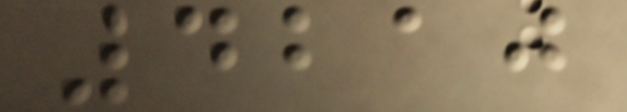4210
